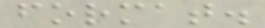format.
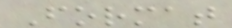Format
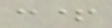:+
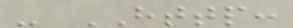- HTTP:
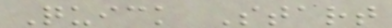Quick Start
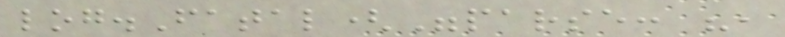log.Fatal("parse: ",
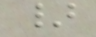}
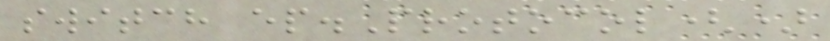switch ep.Protocol()
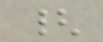{
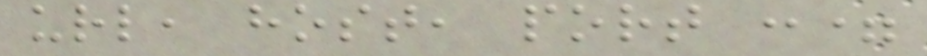url, host, port :=
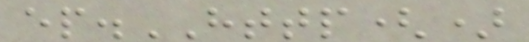ep.HTTP()
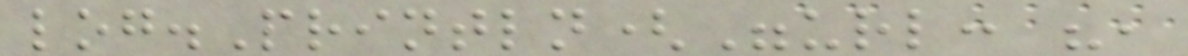log.Println("url: ",
